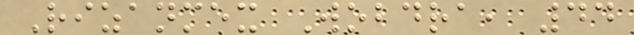Rizanmex Wobdra, 44
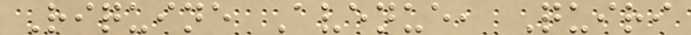Riquine Avenue, Quiri
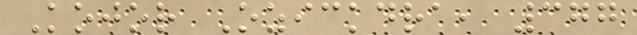Kojor Ozickdra, 377
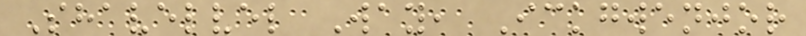Shavelvel Way, Ickgwenjor
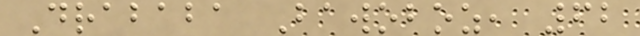Drababa Bawoboz, 62
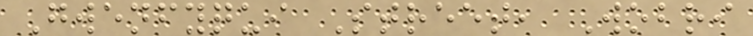Gwenfyqui Street, Wobri
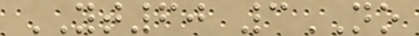YT60 3NO
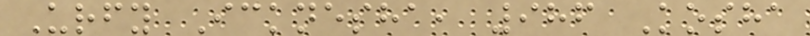Urfy Icknesha, 986 Kosha
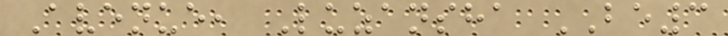Avenue, Luzansha BE3
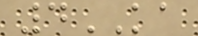4KA
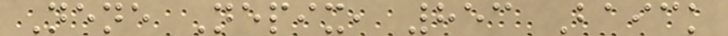Nene Nepix, 853 Baick
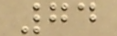74
